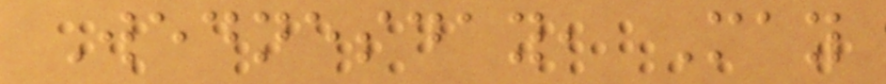Wednesday, May
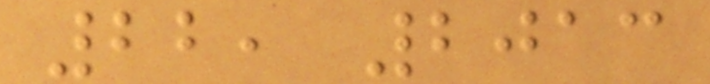22, 2013
